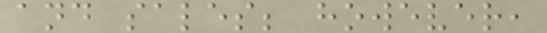and sales; however,
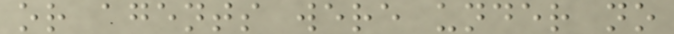or agents were under no
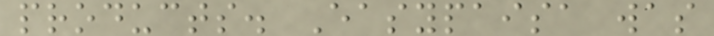products. Easypaisa was
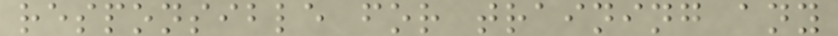responsible for training any
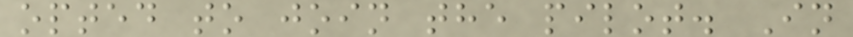opted to join the pilot. In
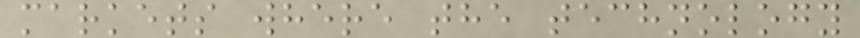markets where the technology
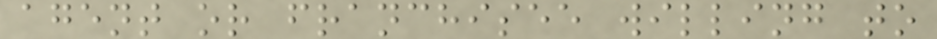agent or franchisee willing to
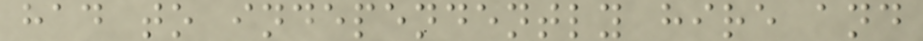had to independently hire and
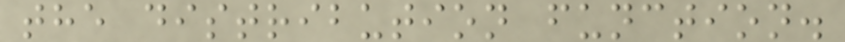the distribution function.
